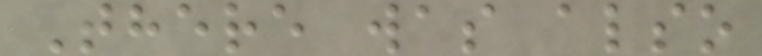There was also
